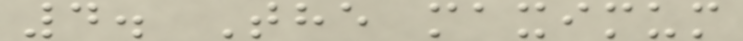4. The maximum
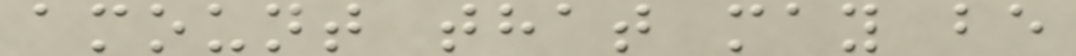amount that may be
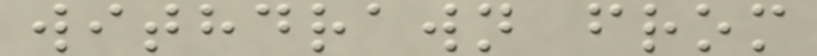withdrawn from
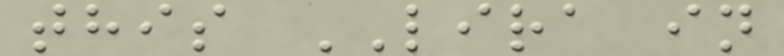this LIRA in
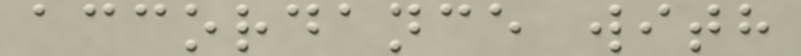accordance with
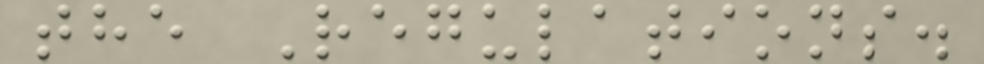the Regulations.
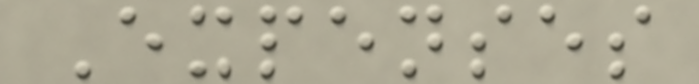Expenses
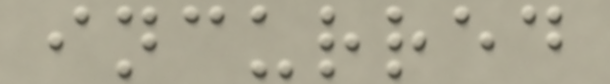incurred
